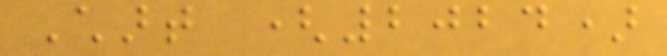Chart (2024)
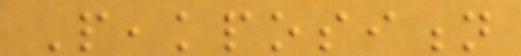Peakposition
